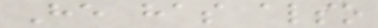He has also
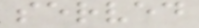served
